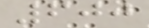600
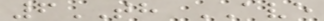6TH AVE
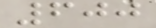600
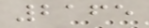2165
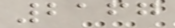2167
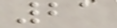21
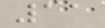11
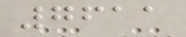7611
